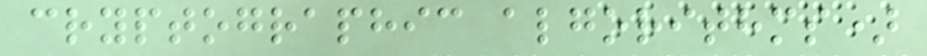cryptographic algorithms)
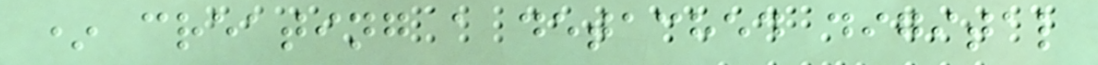* creating a detached digital
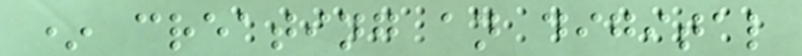* creating an digital
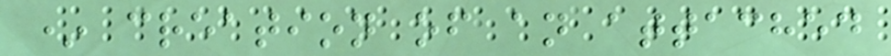* creation of an attached
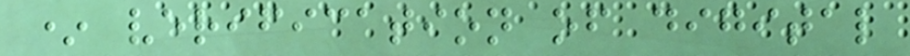* verification of digital
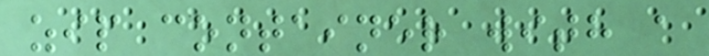zip container with a
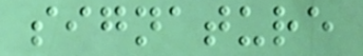signature
